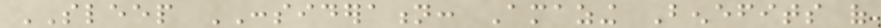SLEEP CONSIDERATION: Amazing Benefits of
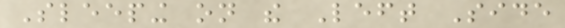Sleeping on the Left Side
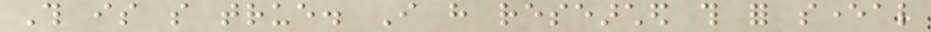This is so true. I have researched this for several
